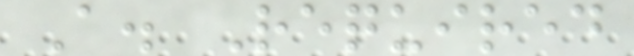A. Required
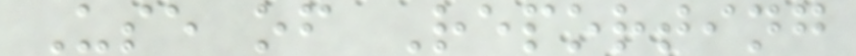Use of Reporting
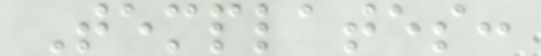Templates:
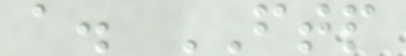a. FTP
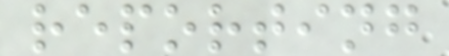reporting
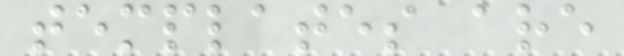templates are
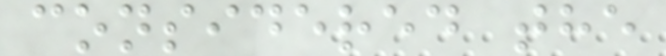considered the
